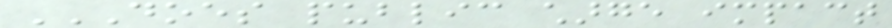DOES PUBLIC CHARGE IMPACT
